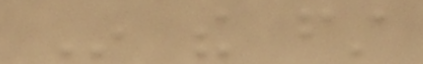In the first
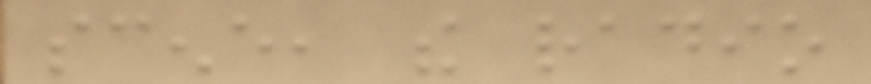scene, the radio
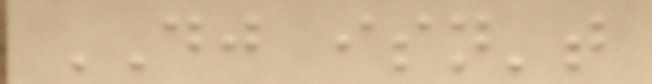DJ isn't
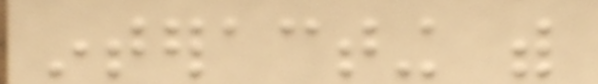interacting with
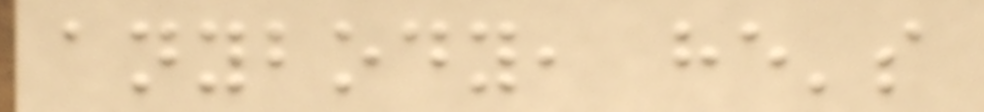anybody, he's
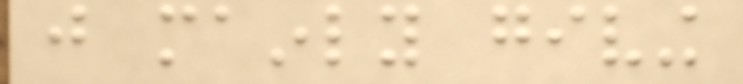just mainly giving
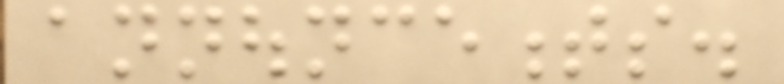announcements.
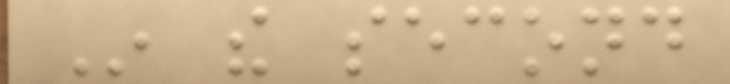In the second
